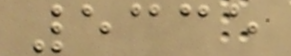5335
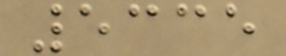5335
